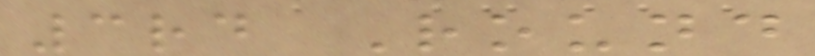3rd Round
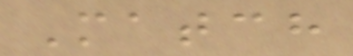Match
